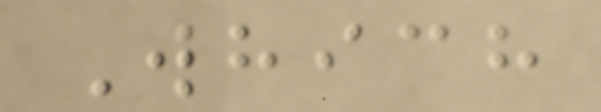Which
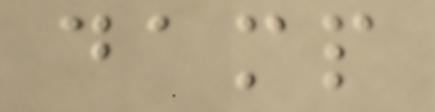damp
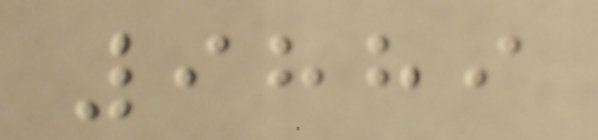9889
